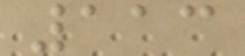113
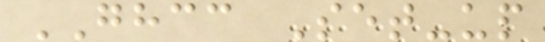GHCC Set-up
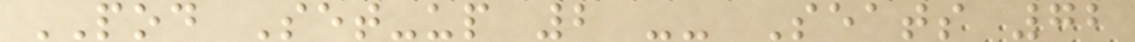POD Set-up 2 -- Seats 72
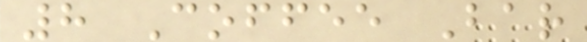8 Coffee Bar
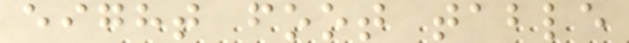eight foot table
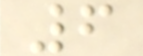6
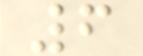6
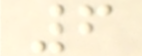6
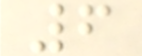6
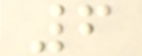6
